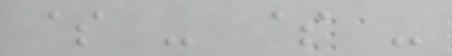$ - $ -
